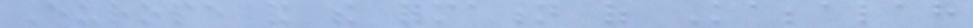Europe and the formation of Kabbalah
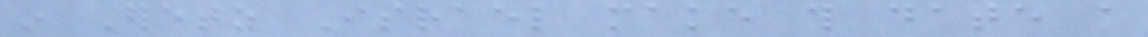in Eretz Israel make this date a
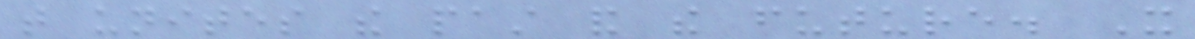that unites the past and the future. It
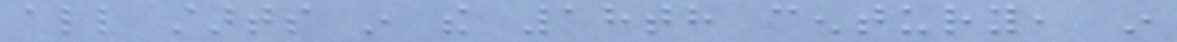all starts in the 18th century, in
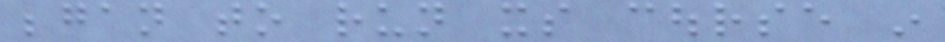began to run its course in
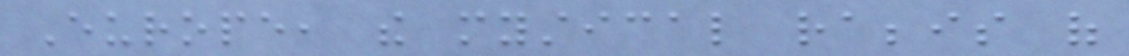Europe, the mystical rabbis of
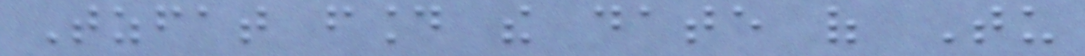Tzfat found the date of Tu
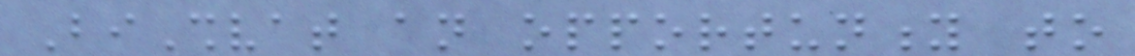BiShvat an opportunity to
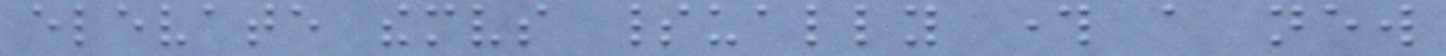elevate themselves spiritually through a new
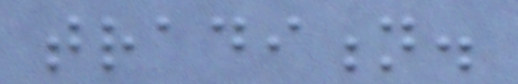tradition.
